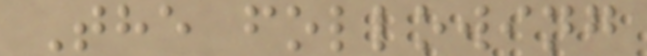The following
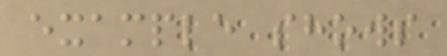example shows
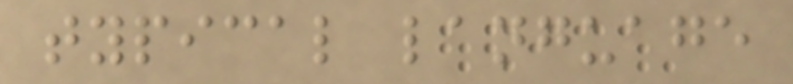typical language
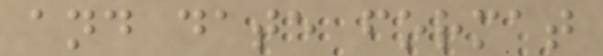and date format
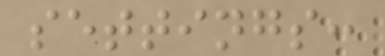settings:
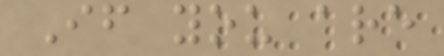If you are
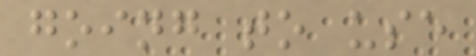going to use
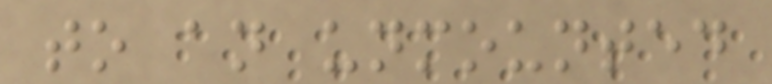to an unmounted
